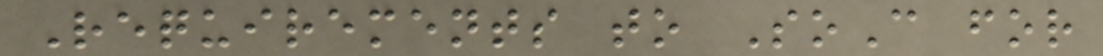Requirements to SoC for
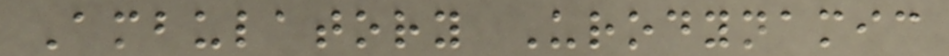Ambulatory Urodynamic
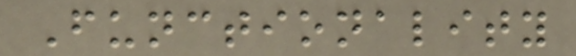Functionality
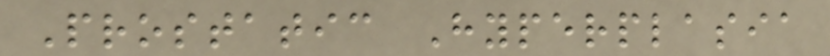Prostatic Hyperplasia
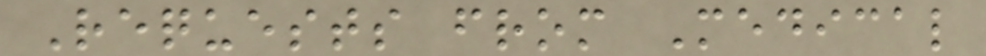Requests from Medical
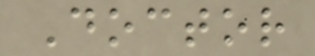Doctor
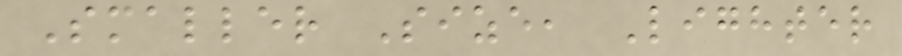Smaller Size, Lighter
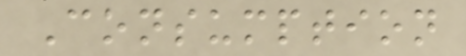Consumption
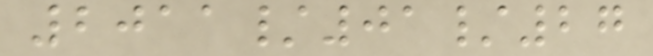2011/01/27
